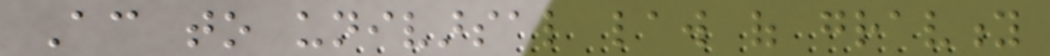According to univarsal law of gravity
